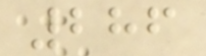286
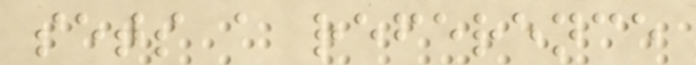sets a reference
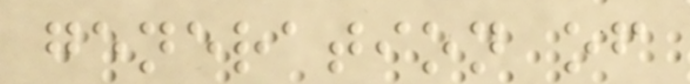generation of
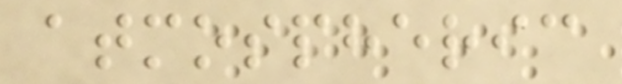atmospheric
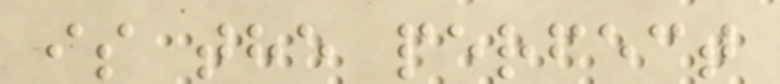is the perfect
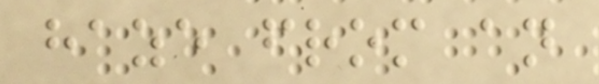haze from an
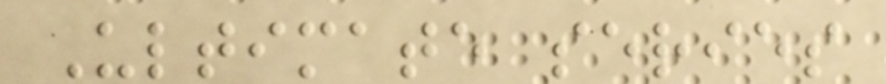Ultimate series
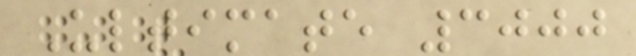Ultimate 3000
